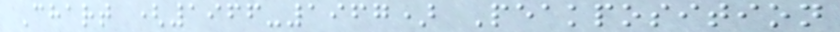Chart (1966-1967) Peakposition
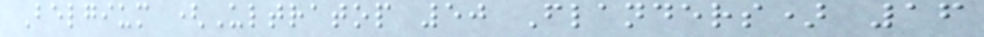Belgium (Ultratop 50 Flanders) 16
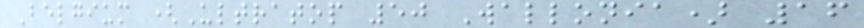Belgium (Ultratop 50 Wallonia) 16
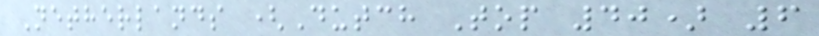Netherlands (Dutch Top 40) 6
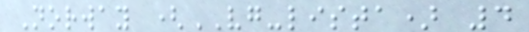Norway (VG-lista) 4
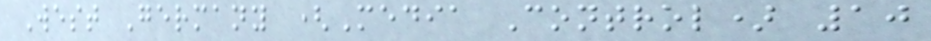West Germany (Media Control) 10
